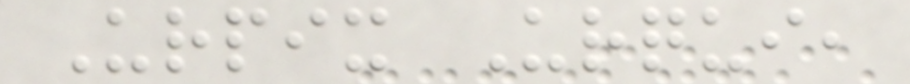Urpix Urqui,
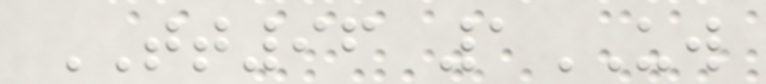TT96 1UW
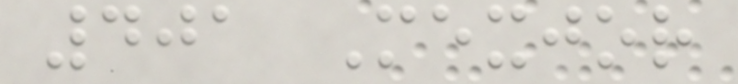401 Mexjor
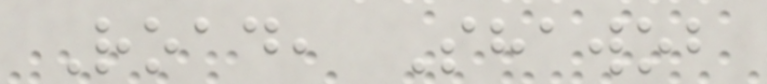Road, Shawob
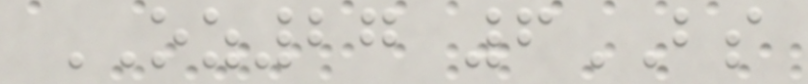OZ27 6BS
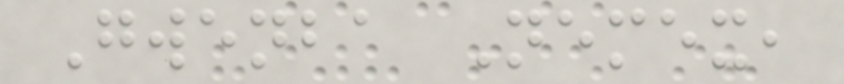Gwenba Nemex,
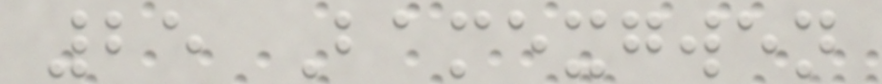25 Bamexgwen
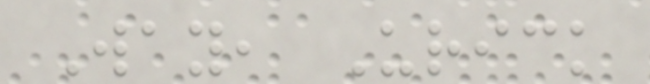Way, Urick
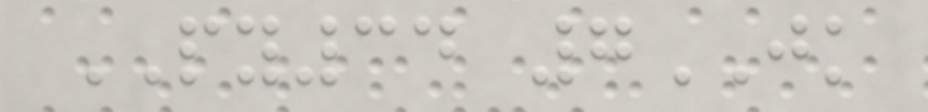PY34 7JK
